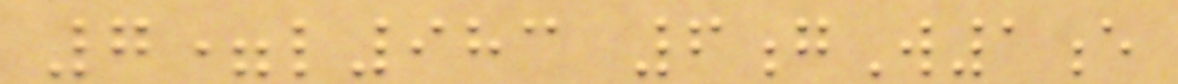7=l983 6gW1e
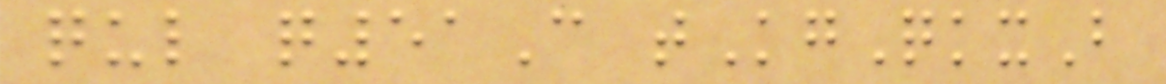qul q51C tKgQkxB
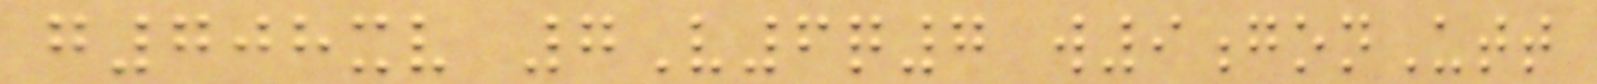g708xv 7V6q7 w9gonUtt
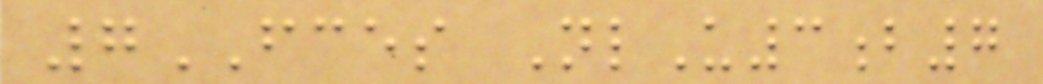7FCES NlU3b7
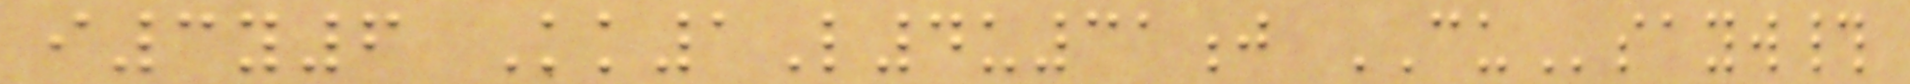i3y6 Kk1L4u31j CUsayw#
